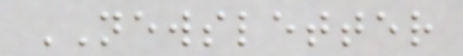NEWSLETTER
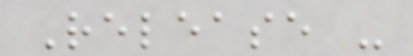Release -
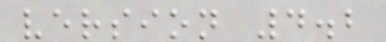version 4.2
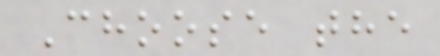Choose the
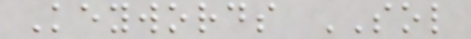Keywords SOL
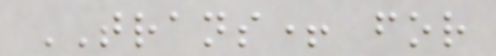TRANS+ for
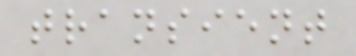transient
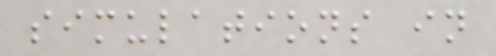simulations in
